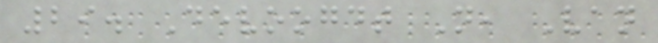29. Devoogdt N, Van
